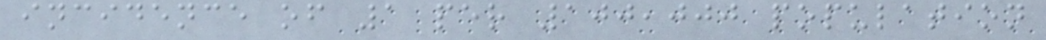incidence of 1 per 100,000 population
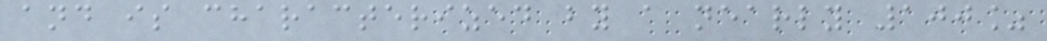and is characterized by a nearly 100%
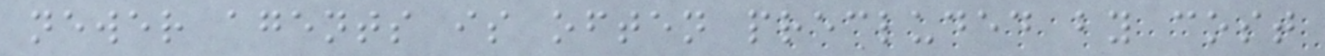newer agents is often precluded by cost
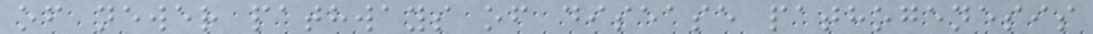of newer pathways of disease pathogenesis
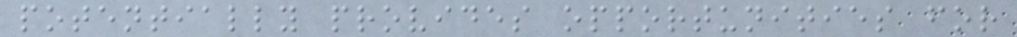potentially provides opportunities for
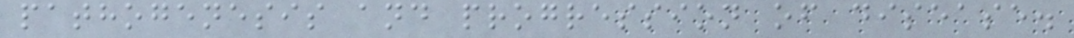pathogenesis and progression of disease.
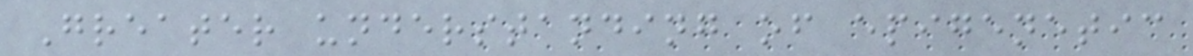Greater understanding of epigenetic
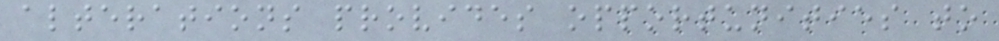alterations provides opportunities to
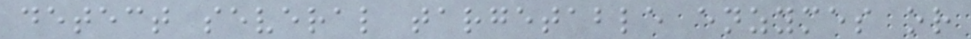detect several targetable enzymes or
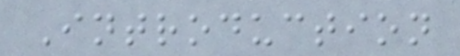Introduction
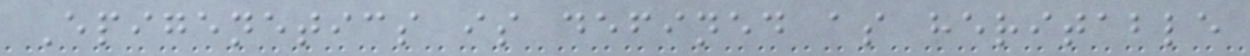Epigenetics is defined as heritable
